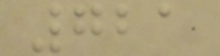721
